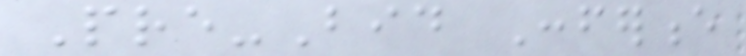Pre-Bid Conference
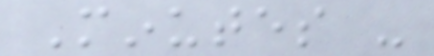Minutes -
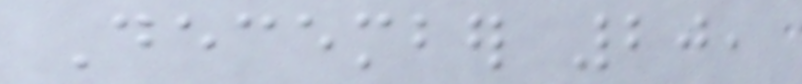December 20,
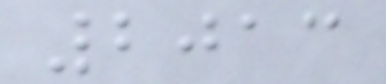2013
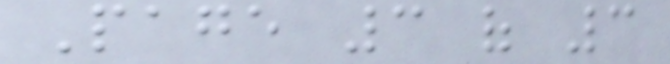Page 3 of 3
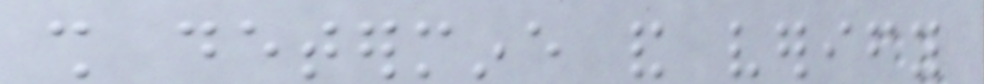shall determine and verify
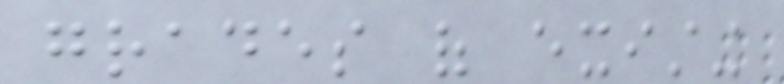grades of existing
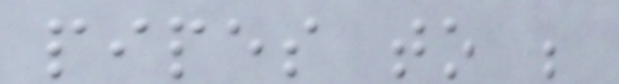pipes to be
